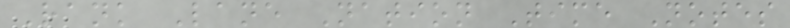Rank Lane Nation Time Notes
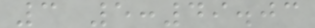3 5:49.03
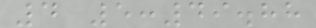4 5:49.88
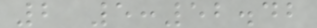2 5:52.42
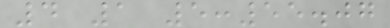4 1 5:55.07
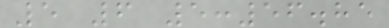5 6 5:56.85
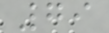79
